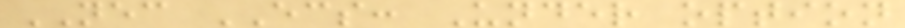NEC ECS: Under option
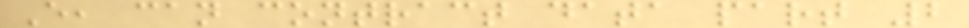E, can contract data part 2
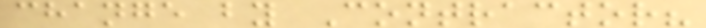change by Contractor?
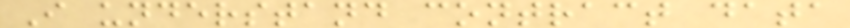I understand contract data
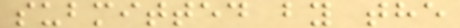submitted by the
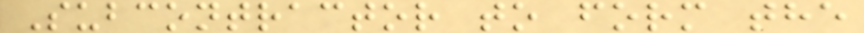Subcontractor to form the
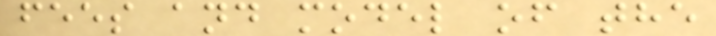fees and model of the
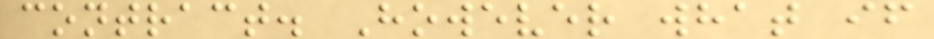contract. However what if
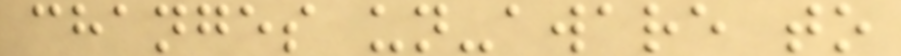changes un-aware to
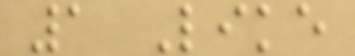1 Like
